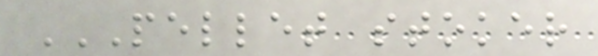PELLET STOKER
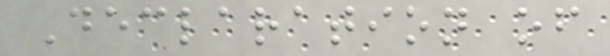Declaration of
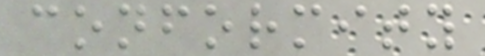conformity
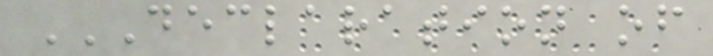DECLARATION OF
